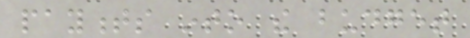payments into the budget
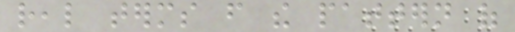real terms from the pattern of
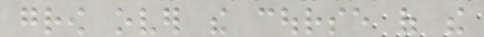grow over the course of the
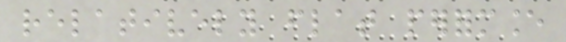relatively flat performance
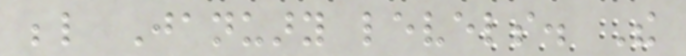below January levels. The
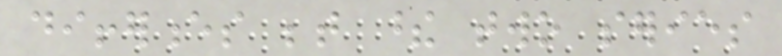differences between these two series
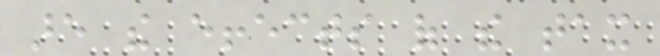are the effects of the tax
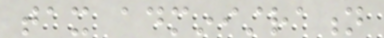tax administration
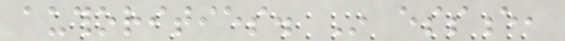authorities. In essence,
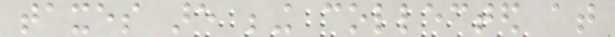taxes are being collected at
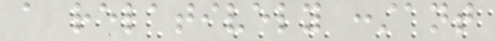a relatively constant
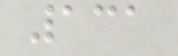131
